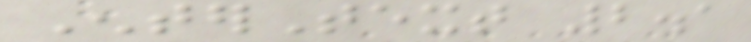EnterText 2.1
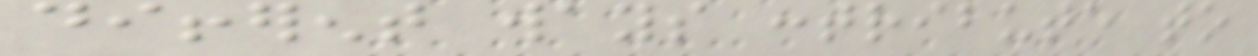different ways contribute to
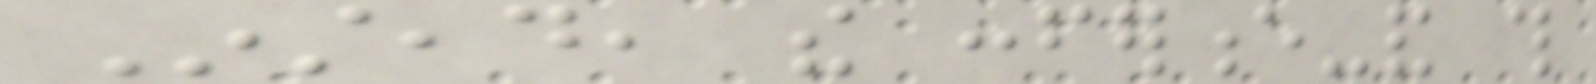Instead, the conference-and this
